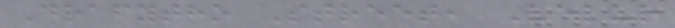Drafytho Street, Velur
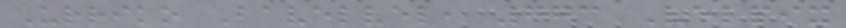Urriko Bavelvel, 773 Velpix
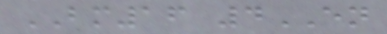BM16 4EN
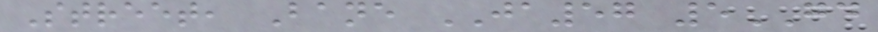Street, Bane JA57 5GD
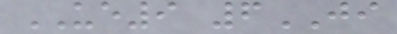UE9 6JI
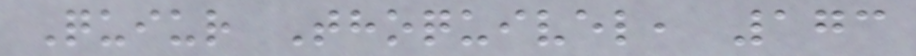Quiur Thoquivel, 173
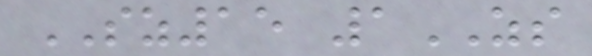SZ15 1ZS
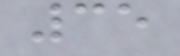35
